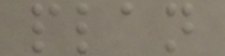plan
